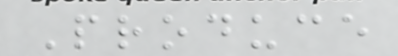Produce
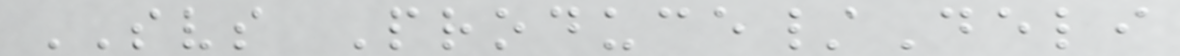SVS Produce/Deli
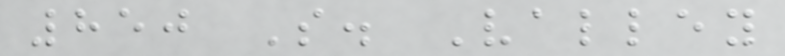850 S. Valley
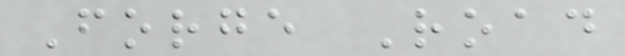Forge Road
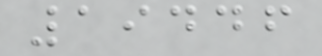19446
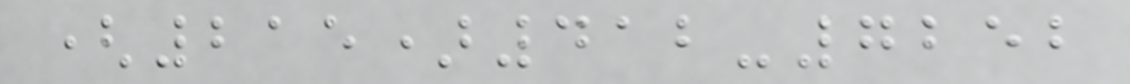(215)412-7252
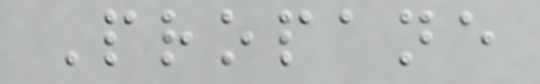Propane
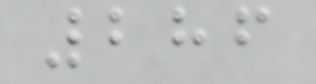286
